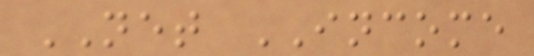NET INCOME
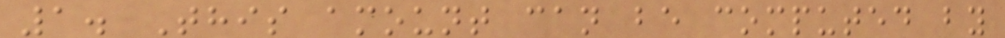1. This amount can be computed by
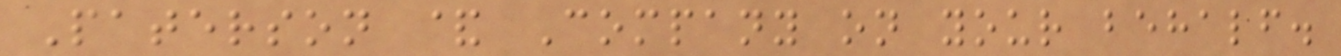Paterson & Company on your behalf.
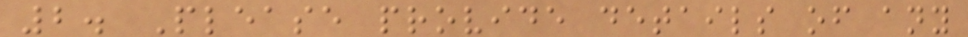2. Please provide details of any
